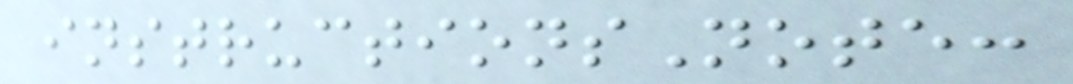instructionsNote:
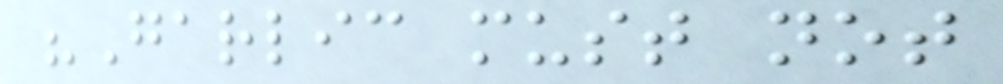"Garlic must not
